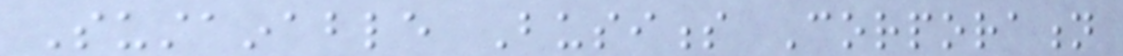Sustainable Business Corporation
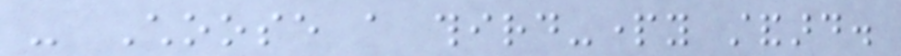- Choose a third-party standard.
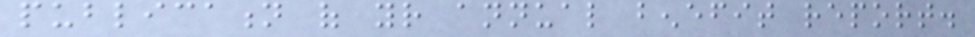publication of your annual benefit report.
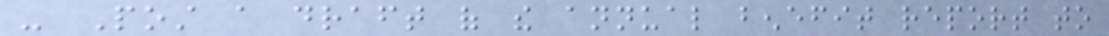- Post a draft of the annual benefit report to
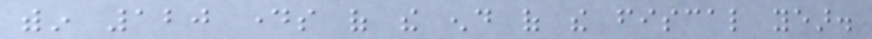within 120 days of the end of the fiscal year.
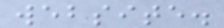website.
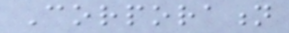Corporation
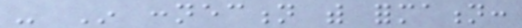- In connection with formation:
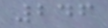246
